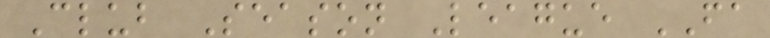Club Season League FA
